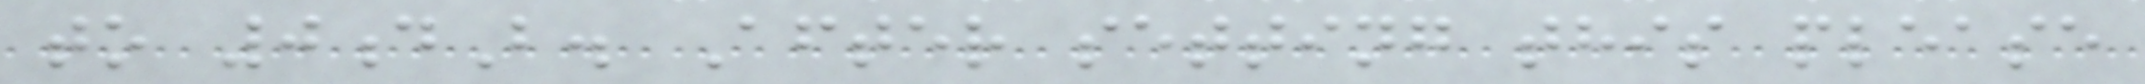to 0dB. After setting this please
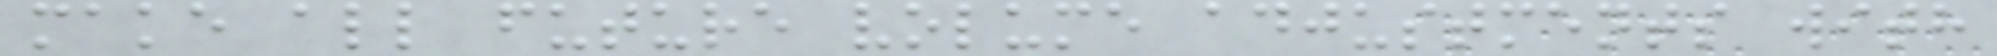make all future volume adjustments with
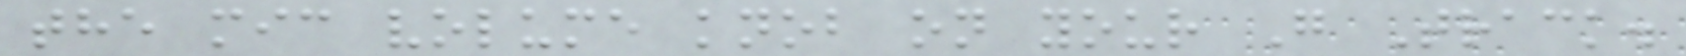the mic volume knob on your G Track.
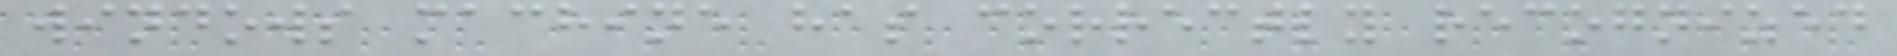windows machine has correctly recognized
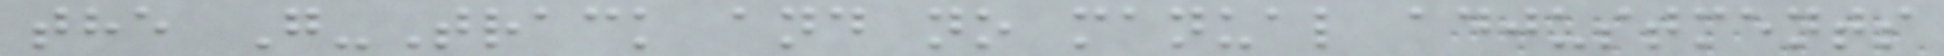the G-Track and no manual adjustments
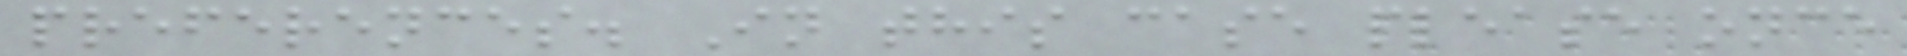preferences. In this case please once
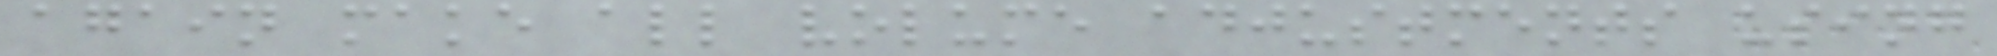again make all volume adjustments using
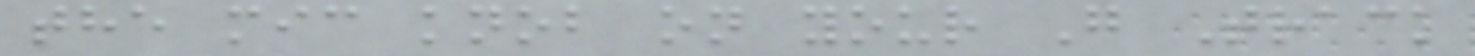the mic knob on your G Track
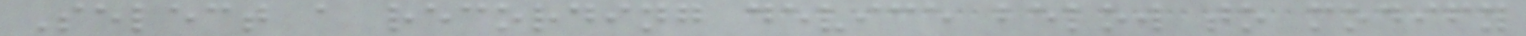Select a recording device below to modify
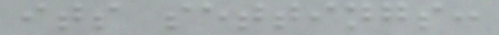its settings:
